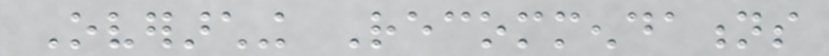Overarching Recommendations
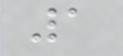1
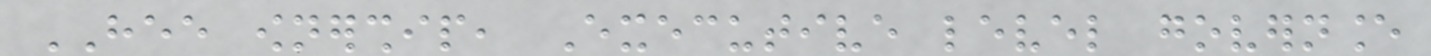HEE ownership, Executive level governance
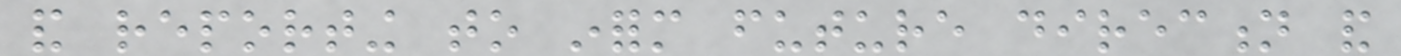and reporting to inform future direction and
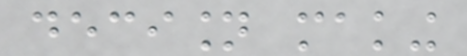decision making
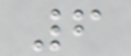6
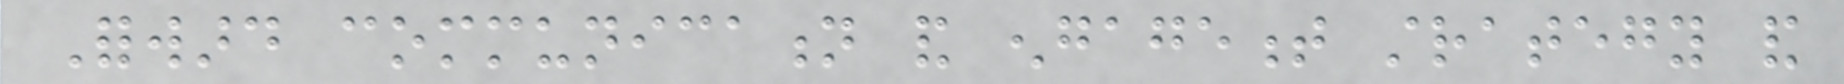Forward communication and engagement strategy and
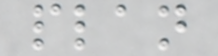plan
